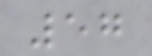57
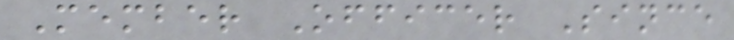Member Officer Since
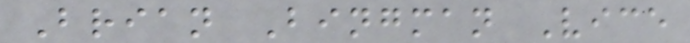Brian Bingman Vice
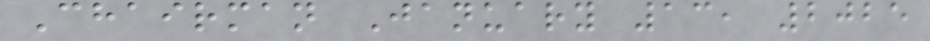Chairman January 13, 2025
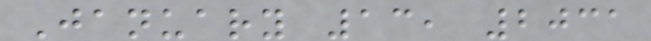January 13, 2031
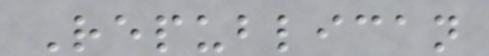Republican
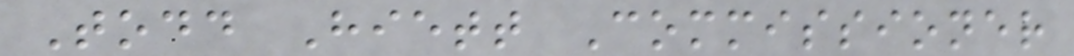Todd Hiett Commissioner
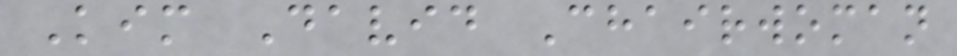Kim David Chairwoman
